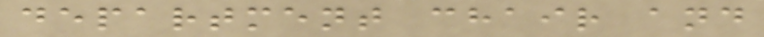department chair and
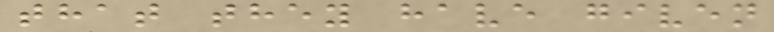that they have given
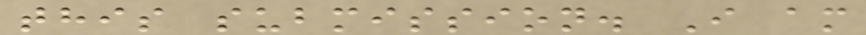this submission. I am
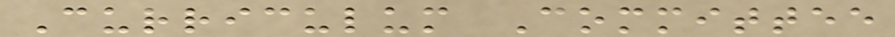Curriculum Committee
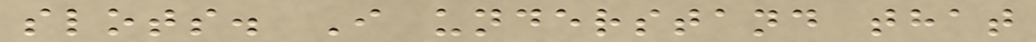slots. I understand that
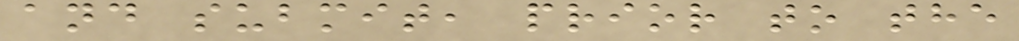and submit, prior to the
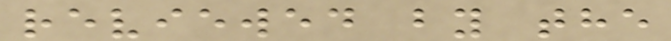reviewed by the
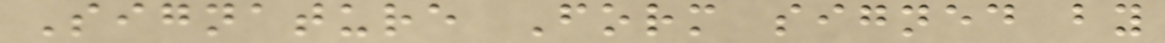Signature Form signed by
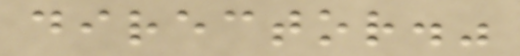director."
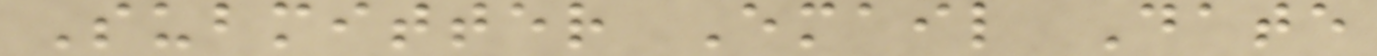Submitter Email Date
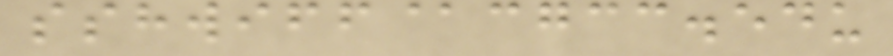sshwiff@cgcc.edu
